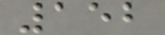152
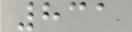831
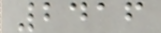2416
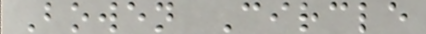Bowen Circle
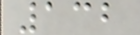132
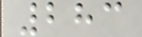283
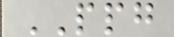PPG
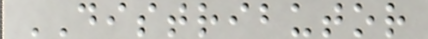DISTRIBUTOR
